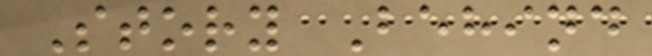Story Behind
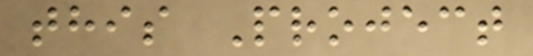this Project
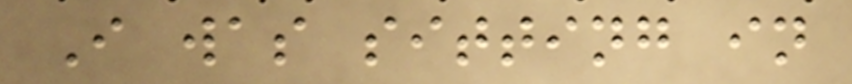I was sitting in
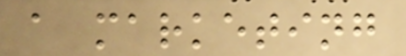a marketing
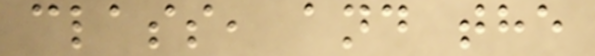class, and the
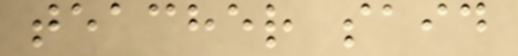teacher said
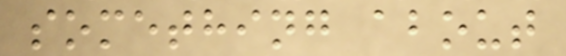something about
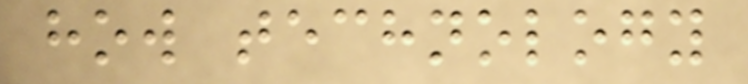how technology
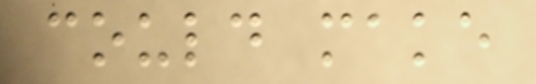could make
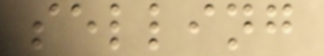selling
